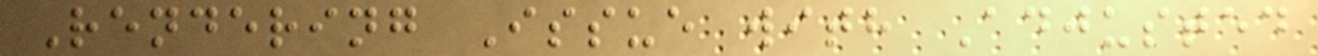Rendering Issue with Adjusted
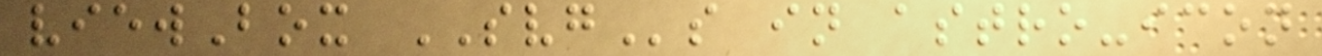viewBox SVGs in astro-icon
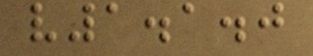v1.1.0
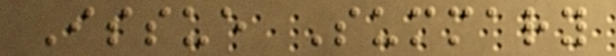Issue Summary
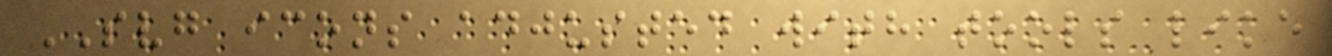SVG icons adjusted with tools like
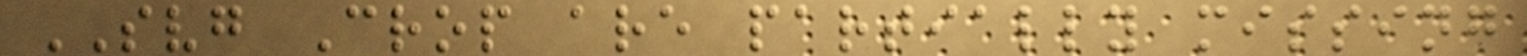SVG Crop are partially missing
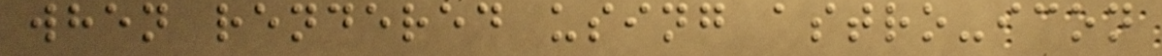when rendered using astro-icon
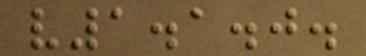v1.1.0.
